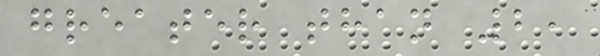greater than 2,
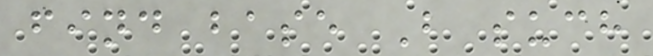find base B such
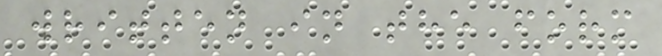written in the form
